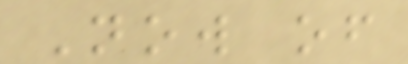Now of
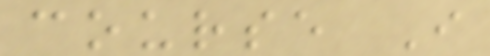course I
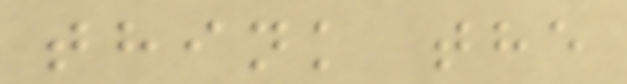think the
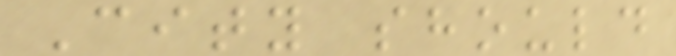City should
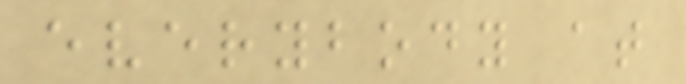everybody at
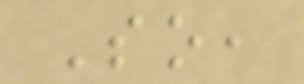So,
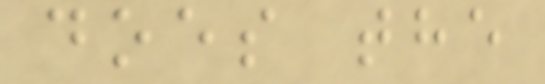does the
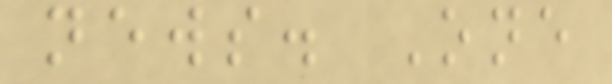news. One
